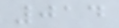014
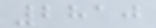2810
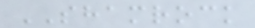SHAMROCK
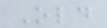Old
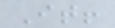It!
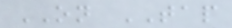ON TAP
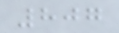807
